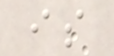is
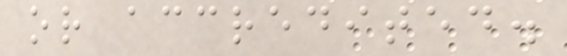or accredited.
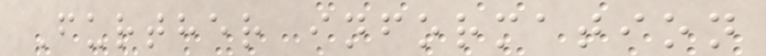Further information
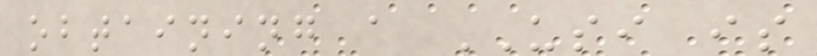obtaining a USI is
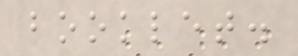booklet.
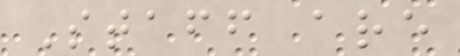Staff are
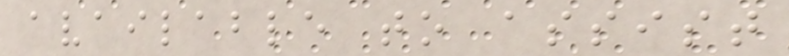available to assist
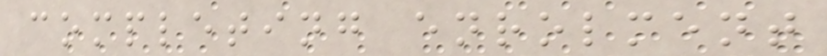completing enrolment
